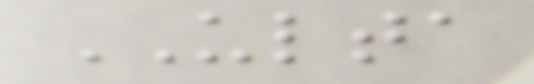ULTA
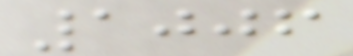1006
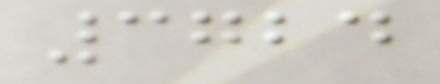3724
